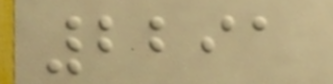2291
